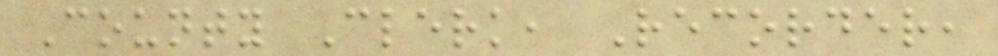County Clerk, Recorder,
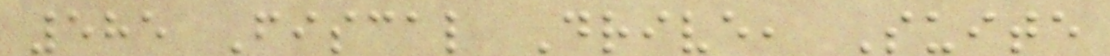585 Fiscal Drive, Suite
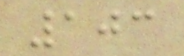103
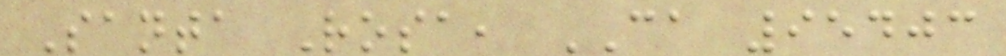Santa Rosa, CA 95403
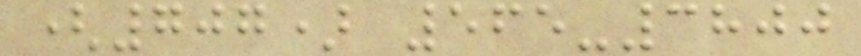(707) 565-3800
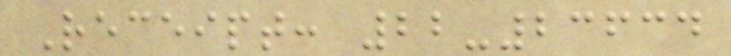Receipt: 22-23634
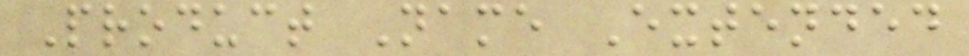Product Name Extended
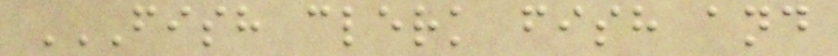FISH CLERK FISH AND
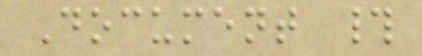Document #
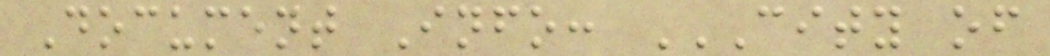Document Info: CITY OF
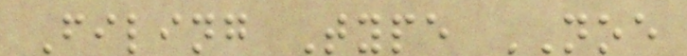Filing Type NOE
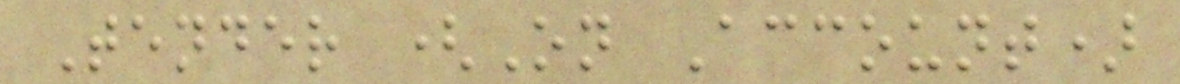Tender (On Account)
